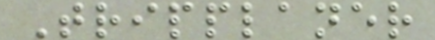Tripplaner
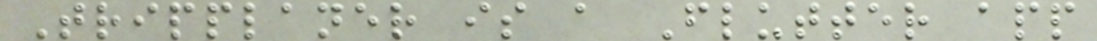Tripplaner is a Flutter app
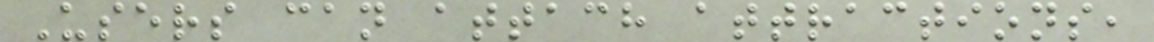Users can attach attractions,
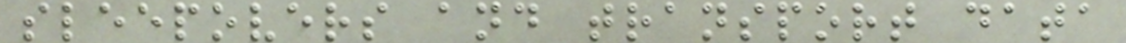sleepovers and transport data
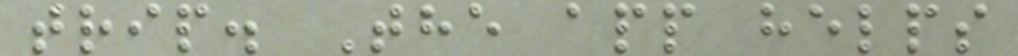trip. The app helps
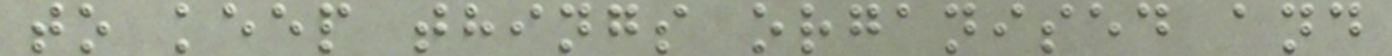to keep things organised and
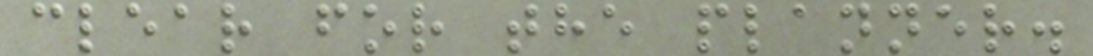clear for the planner.
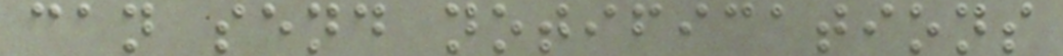can send notifications
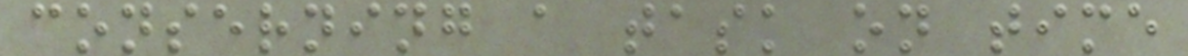conserning a task on time
